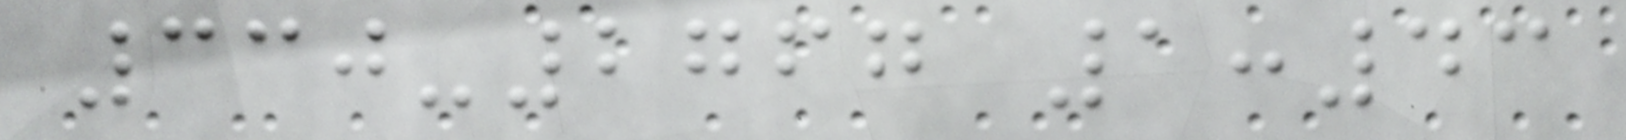330-2767 1:43
